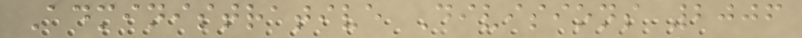Administrative Divisions 2006
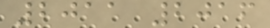2011 2016
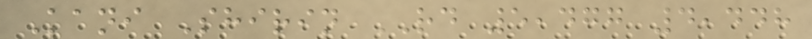Kani Shirin RD 5,477 4,448
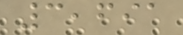3,691
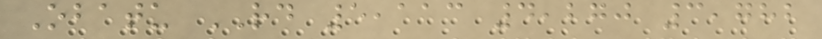Obatu RD 5,113 4,270 3,782
